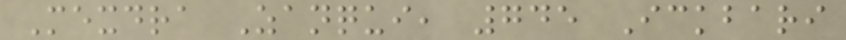Mexdra Zanqui, 745 Ickbari
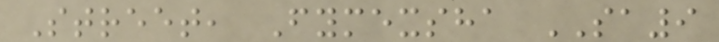Street, Fymexsha SA9
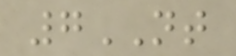7NT
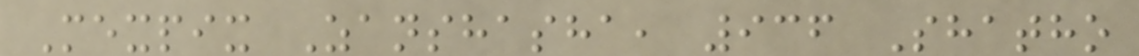Mexpix Zanshasha, 936 Shatho
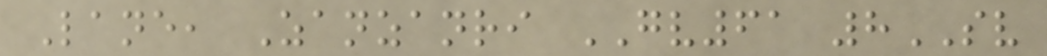Lane, Zanzanri GV61 8SV
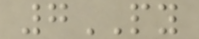7PY
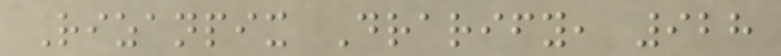Rizanpix Drarify, 928
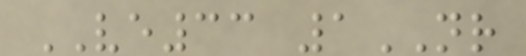VE33 1NR
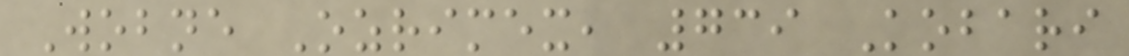Wobne Ozrimex, 739 Kobari
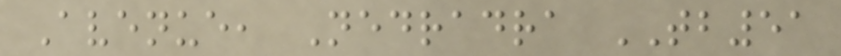Avenue, Nedradra TB51
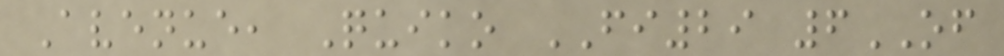Avenue, Quiko FI29 6OF
